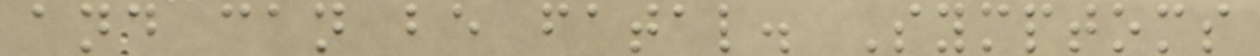and can be fatal. Symptoms
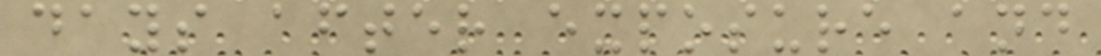days after exposure and
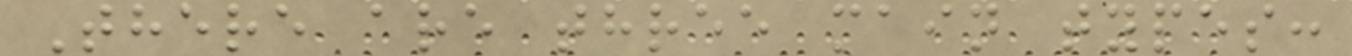There are three main types:
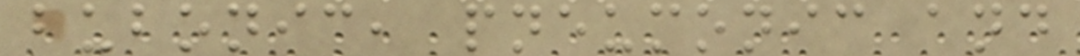bubonic, pneumonic and
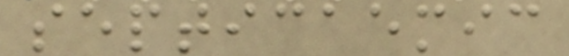septicaemic
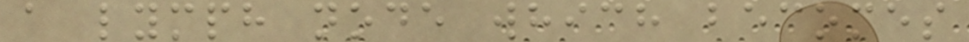a lymph node which becomes
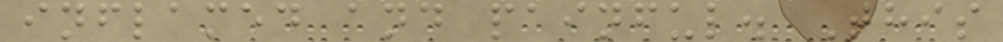inflamed and painful. This
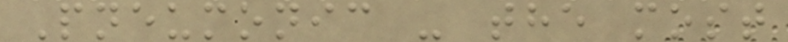Pneumonic - the most
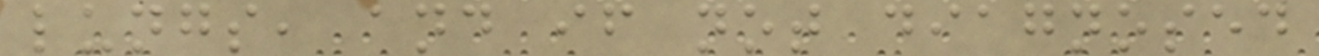lungs, and if not diagnosed
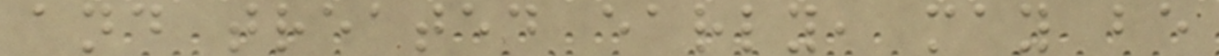and treated early, may be
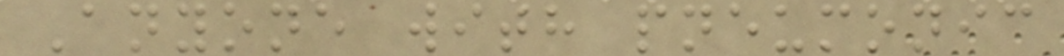Anyone with pneumonic
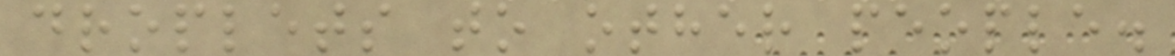droplets to other people.
